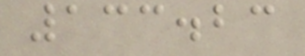133.23
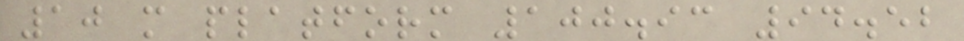10 m platform 100.93 94.52
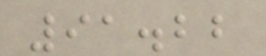91.22
